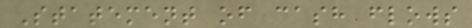Statement of cash flows
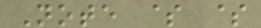Note $ $
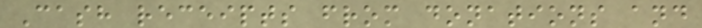Cash receipts from donations and
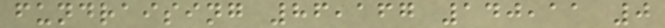fundraising 86,167 140,11 0
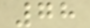78
